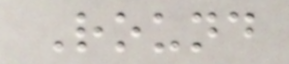Round
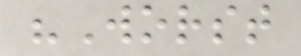"Worst
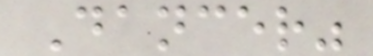Dancer"
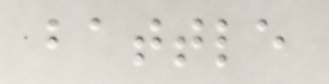battle
